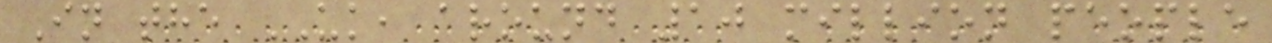In the UK, around 10 million people
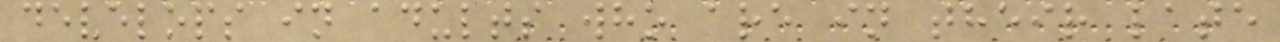develops in adults who are in their late
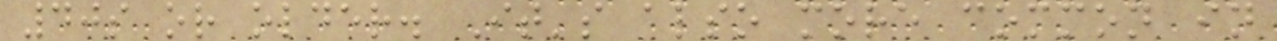40s or older. It's also more common in
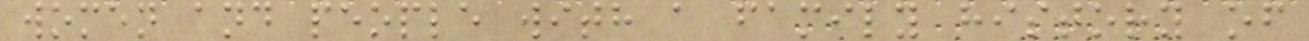women and people with a family history of
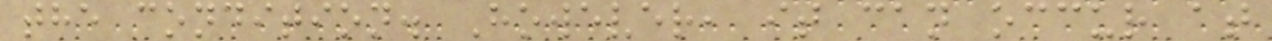the condition. However, it can occur at
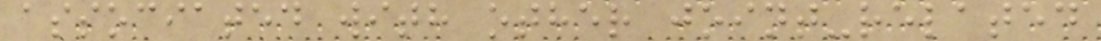associated with other joint-related
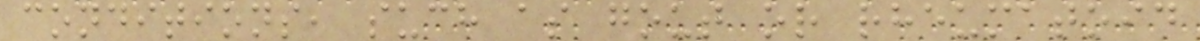conditions, such as gout or rheumatoid
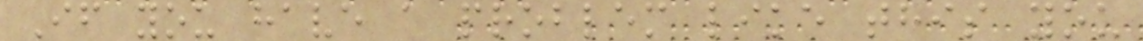If you have a problem like this you
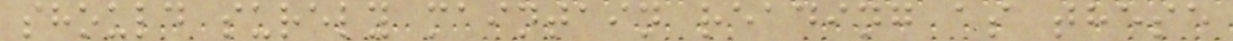should surely maintain reading as these
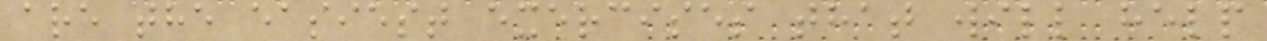are the easiest exercises that will help
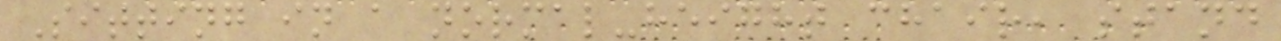Sitting in a normal-height chair, stand
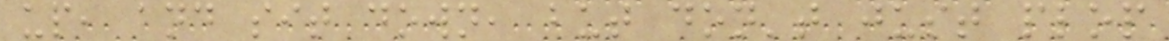up, and sit down, but don't just plop
